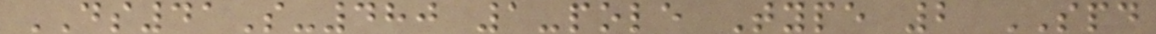DS41S-480 1-pole Type 2 SPD
